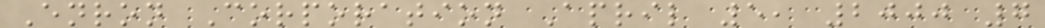Enron Corporation April 5, 2000 7
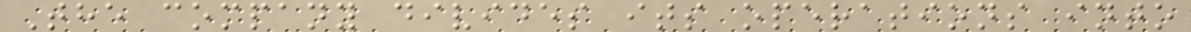The company divides its operations into
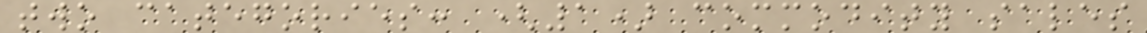two categories: (1) commodity sales
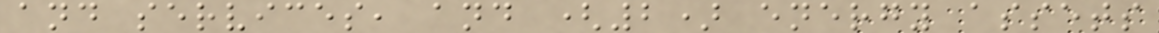and services, and (2) energy assets
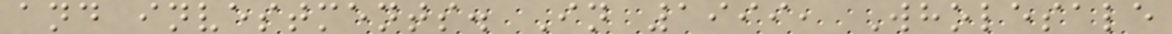and investments. In 1999, Wholesale
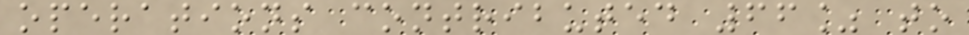operations contributed 66% to
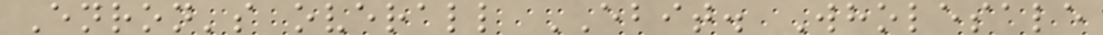Enron's overall EBIT. Wholesale
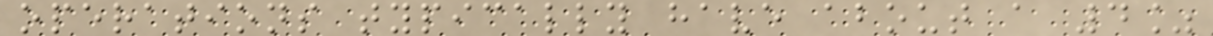operations typically have about a 4%
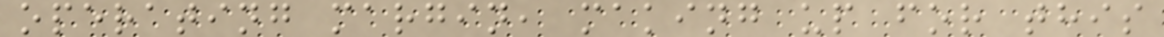operating margin, making up for this
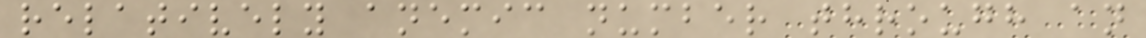relatively anemic number through an
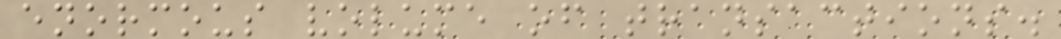enormous volume of transactions.
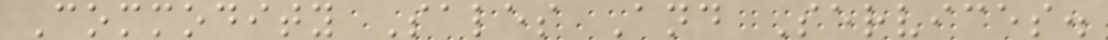Commodity Sales And Services.
